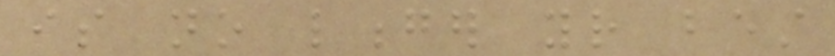is no longer your best
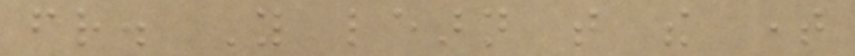friend. You learn that the time
